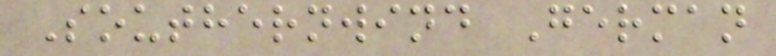Southernwind German
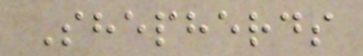Shepherds
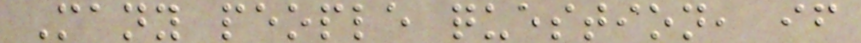Many people question, if
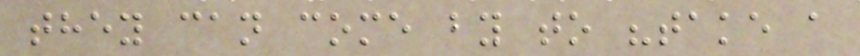they can come by to "take a
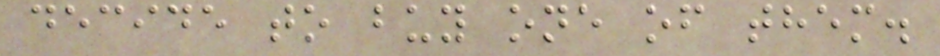decide to buy one of them.
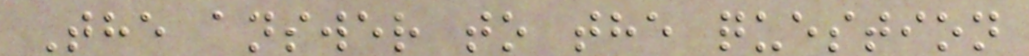The answer to the question
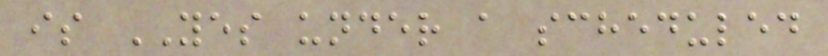is YES under a scheduled
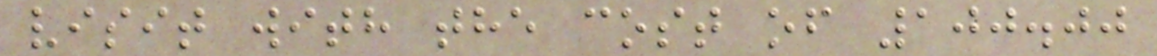visit with the cost of 100.00
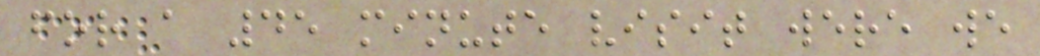for a 45 minute visit were we
